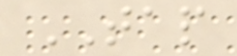TAP
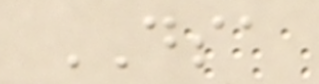DSA
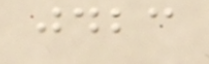jdbc
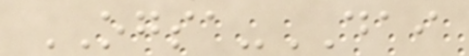OGSA-DAI
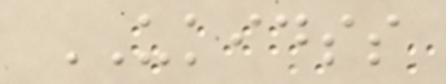UKIDSS
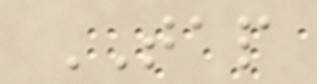TAP
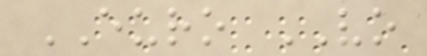EURO VO
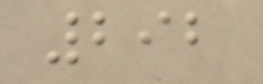292
